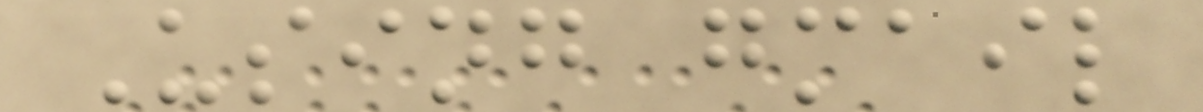Using gmail
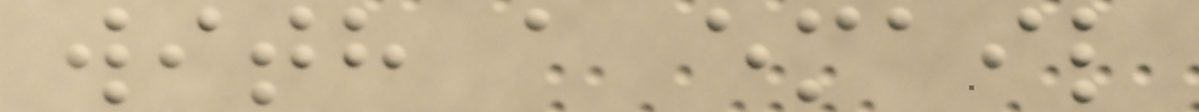with a email
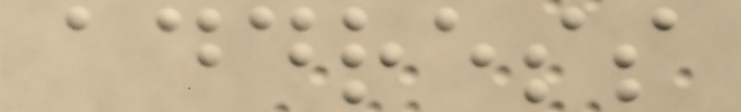address
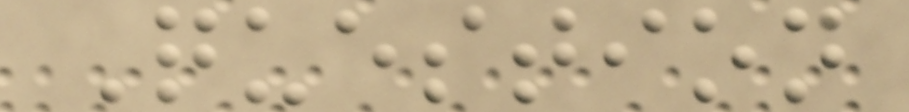Question
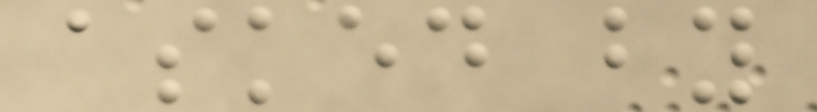asked by
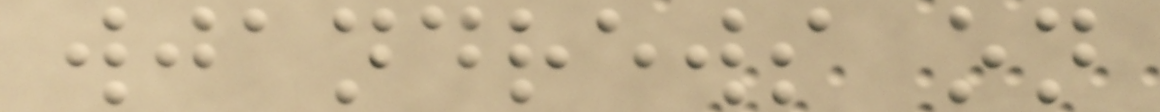wjandrews on
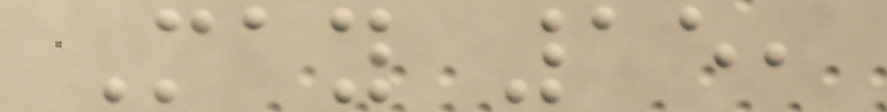May 15,
